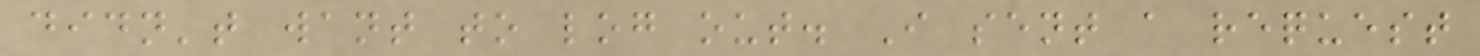didn't want to log out. I sent a request
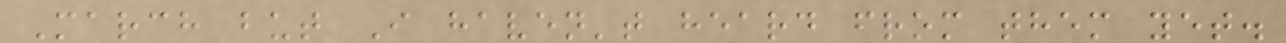March but I haven't heard from them yet.
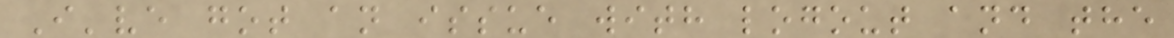I've got an issue with logout and the
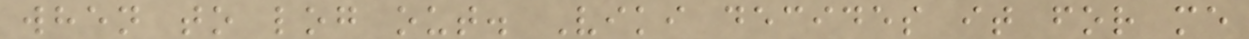when to log out. Viki decides it for me
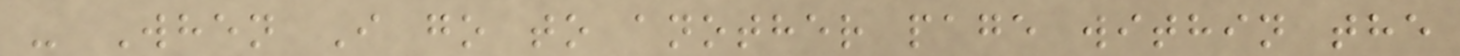- When I go to another page within the
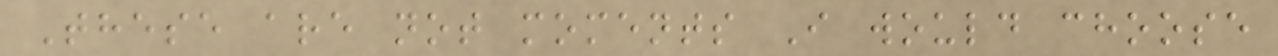These are not moments I would choose
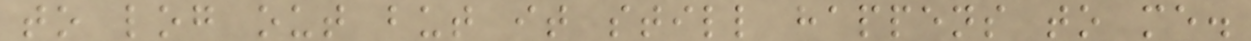to log out but it still happens to me.
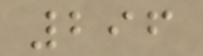296
